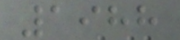1988
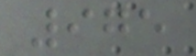975
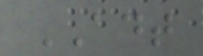ADT
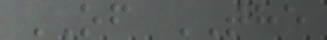OF THE
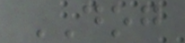DOG
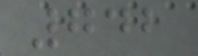742
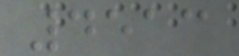4513
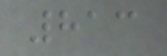813
